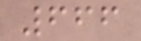666
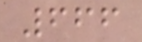666
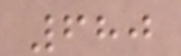680
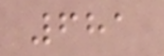681
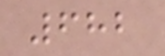682
